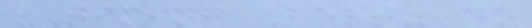"Timing Belt" do
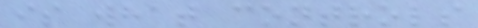is what controls
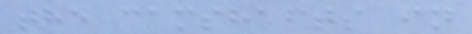the camshafts in
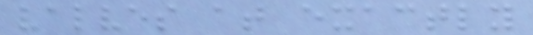valves at exactly
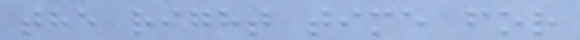the right time for
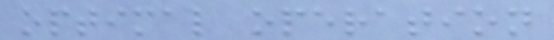optimal operation
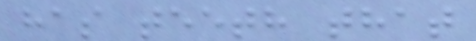has teeth that
